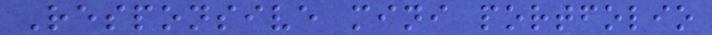Responsive mini portfolio
